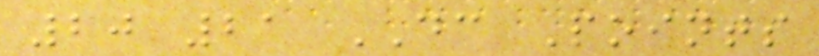20 21 DC Points
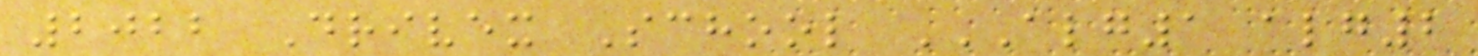2022 Drivex School ALG1 ALG2
